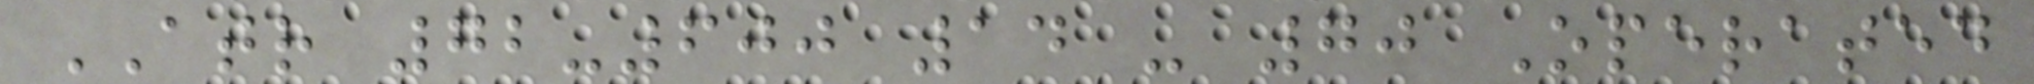ATR 72-600 14 - 70 Operated
